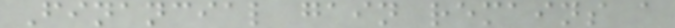Financial gain remains a
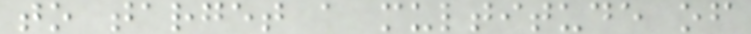to target a multitude of
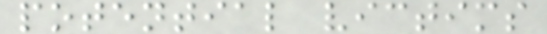potential victims
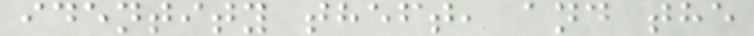identity theft, and the
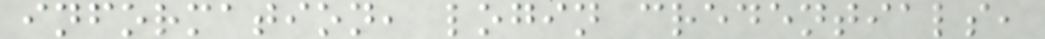information, login credentials,
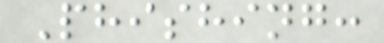Phishing:
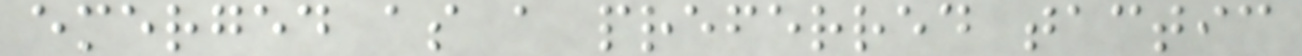emerged as a preferred tactic
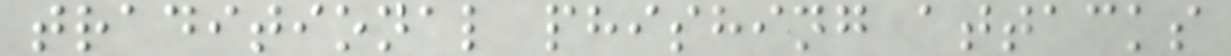traditional phishing attacks
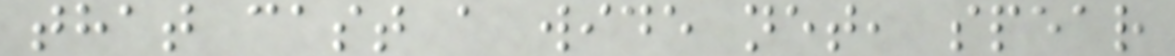that cast a wide net, spear
